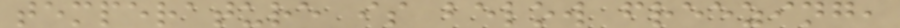temperature is below freezing,
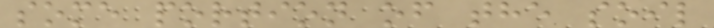some portion of the soil
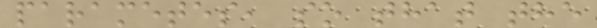parametes, so that the
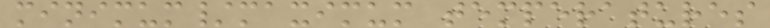minimum/maximum temperatures
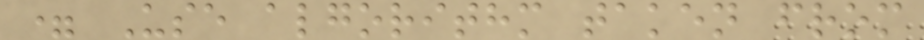= Use algorithm taken from
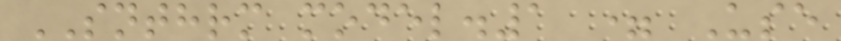SNTHRM model.1 = Use
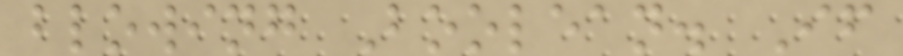blowing Boolean. If
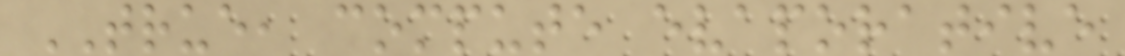TRUE, compute evaporative
